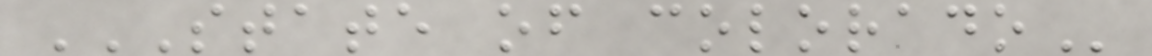STATE OF COLORADO
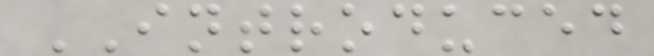INTRODUCED
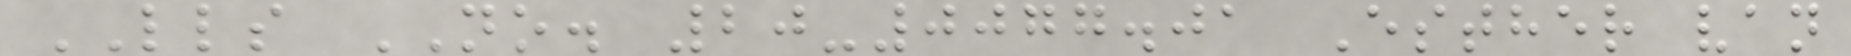LLS NO. 20-0077.01 Esther van
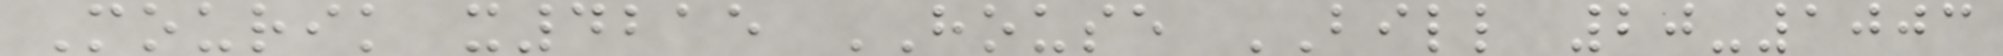Mourik x4215 HOUSE BILL 20-1003
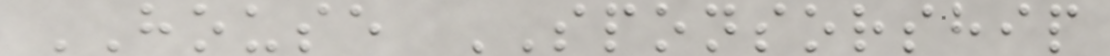HOUSE SPONSORSHIP
